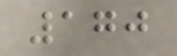170
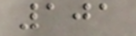101
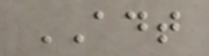ADT
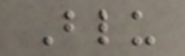Blu
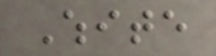White
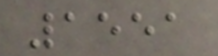1551
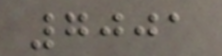7001
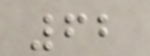62
